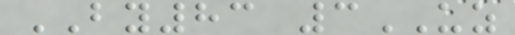BY83 3UZ
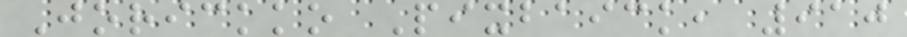Jorickko Pixbaick, 910
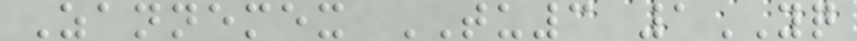Zannemex TU3 1YQ
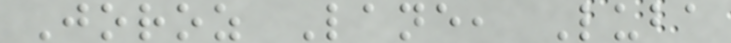Joroz Lane, Luba
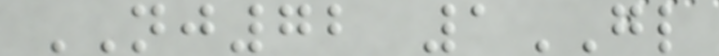NJ72 1GL
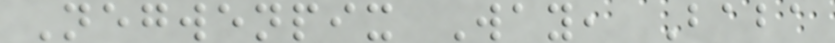Negwenpix Way, Baba
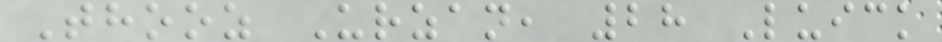Thooz Urzan, 28 Luick
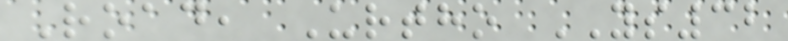Road, Urtho YS32
